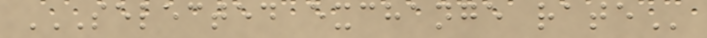SELECTED EXCHANGE RATE
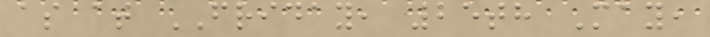as at FRIDAY, 25th May,
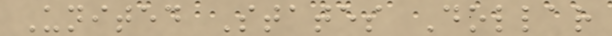United States Dollar
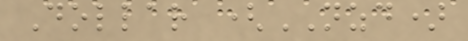Dollar (NZD)
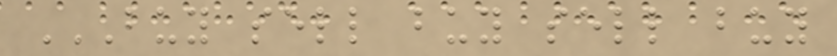BUY SELL BUY SELL BUY
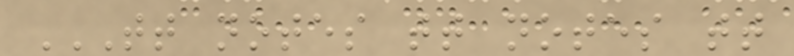TT NOTES TT NOTES TT
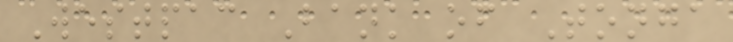Westpac Bank of Tonga
